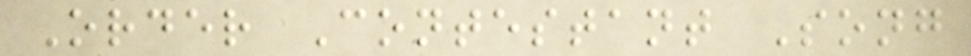Order Contestant Song
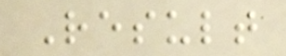Result
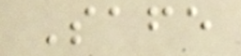Safe
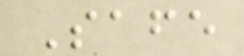Safe
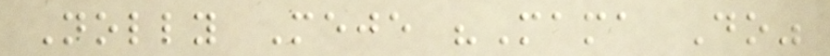Nolly Meje "Mama Do"
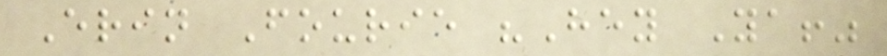Erin Fourie "Hey Ya!"
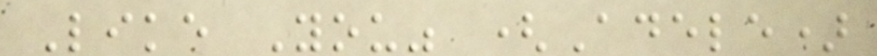Like You" (Adele)
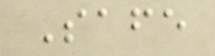Safe
